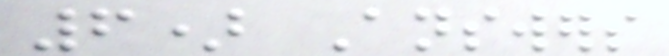6) Answers
